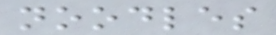noodles
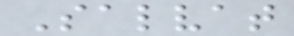Salvat
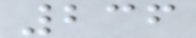236
